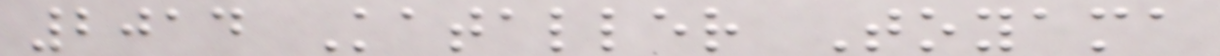2014 Kataller Toyama
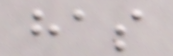has
